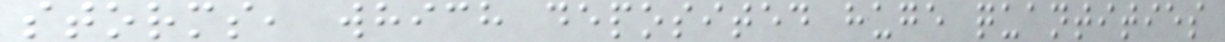storms, which deposited huge quantities
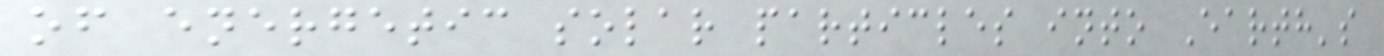of energetic solar particles into Earth's
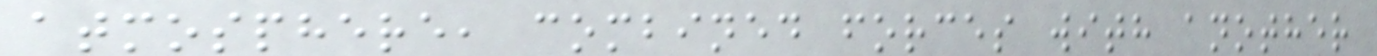atmosphere, combined forces with another
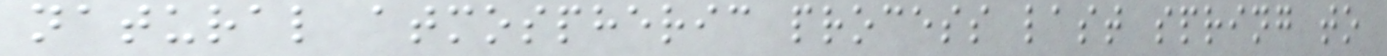natural atmospheric process last spring to
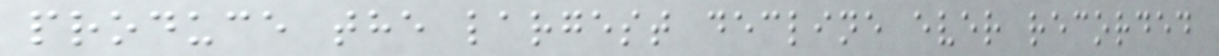produce the largest decline ever recorded
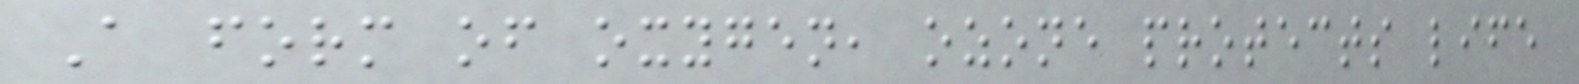A form of oxygen, ozone protects life
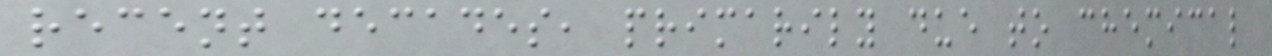recent decades, primarily due to chemical
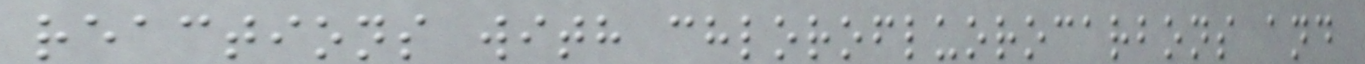reactions with chlorofluorocarbons and
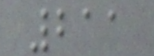211
